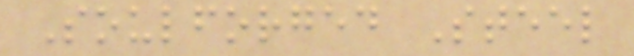Soulforged Steel
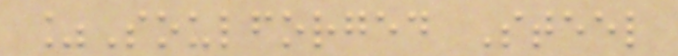%Soulforged Steel
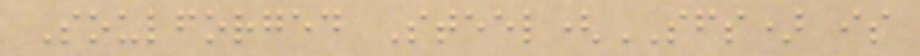Soulforged Steel(SFS) is
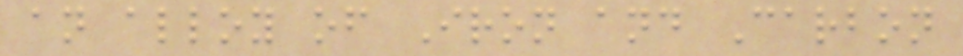an alloy of Iron and Carbon
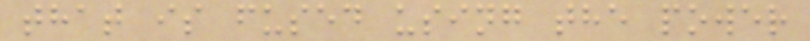that is fused using the power
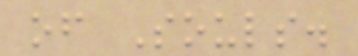of Souls.
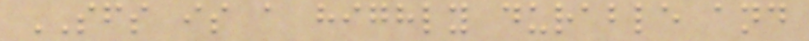SFS is a highly durable and
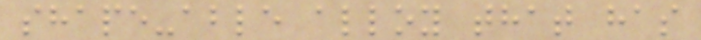shape-able alloy that has
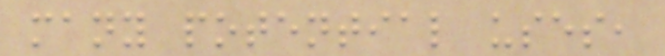many potential uses,
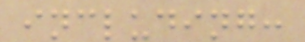including:
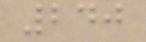240
